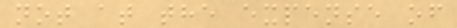not at the expense of
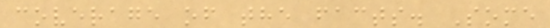coverage of the facts. Some
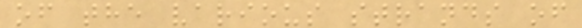of the various strands of
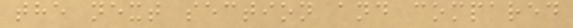the next section and compared
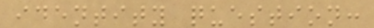identity question:
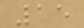15
